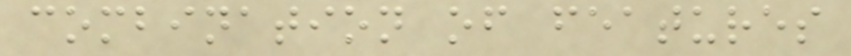combination of features
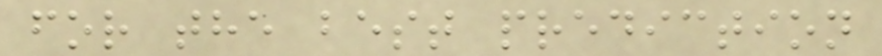for the best prediction
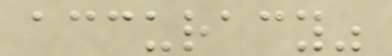accuracy"
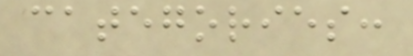categories:
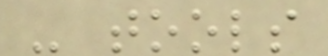- tools
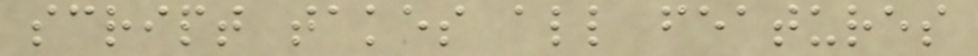script takes all features
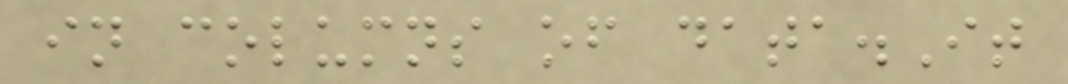in columns of data.It
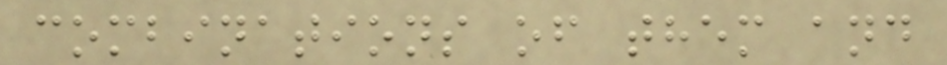combinations of them and
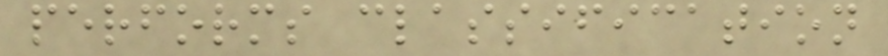performs classification
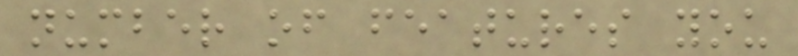number of features you
